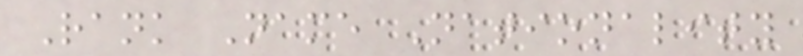Rank Name Nationality
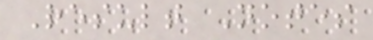Result Notes
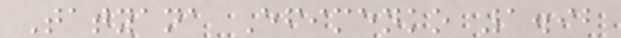Tatyana Efimenko 1.92
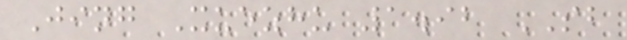Jing Xuezhu 1.92 SB
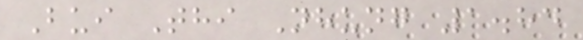Bui Thi Nhung 1.84
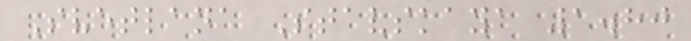Svetlana Stavskaya 1.80
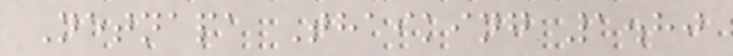Netnapa Thaiking 1.80
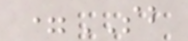=SB
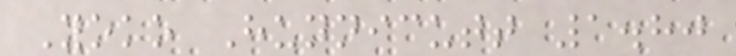Yoko Hunnicutt 1.80
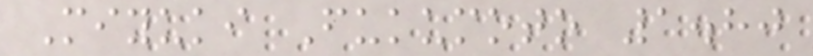Miyuki Fukumoto 1.80
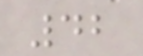42
